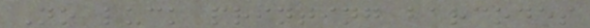No luck printing barcodes
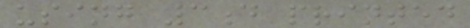using 3d printed
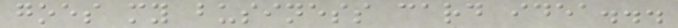goes my business card idea...
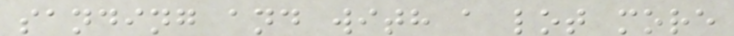sanding and with a lot more
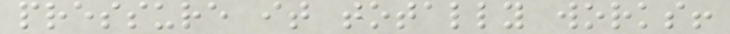pressure it totally works!
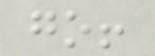go!
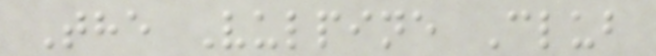The Vulpine Club
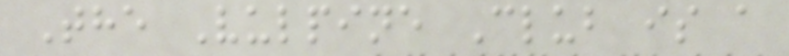The Vulpine Club is a
